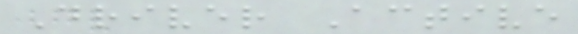Driver Active
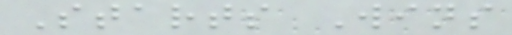Starts Wins
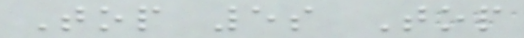Top 5s Top
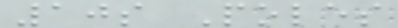10s Poles
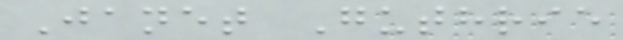Janet Guthrie
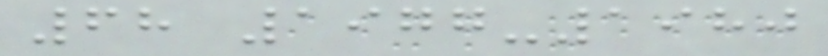68 1977-1980
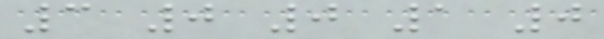3 0 0 1 0
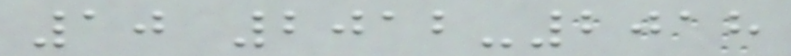10 2012-2018
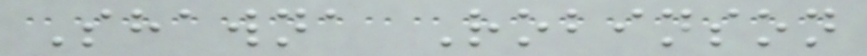Shawna Robinson
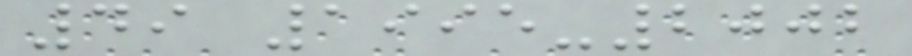49 1995-2002
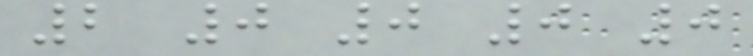2 0 0 0 0
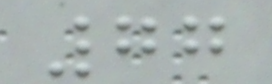77
